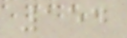154
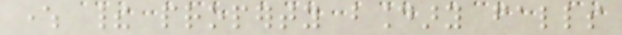where their property boundary falls
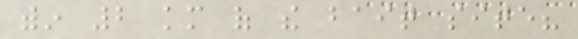within 2 km of the bait site?
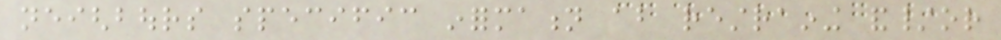neighbours specific information about restraining and/or
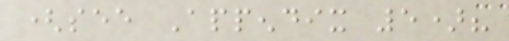(see Appendix 5)?
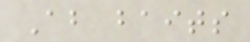About baits
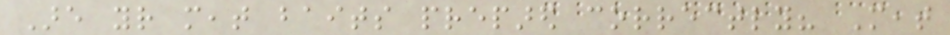Are your meat baits prepared correctly? Meat
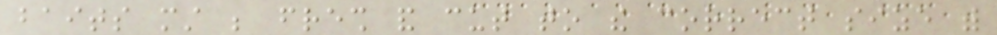baits must be fresh and cut to the correct size with
